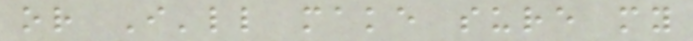or I'll make sure my
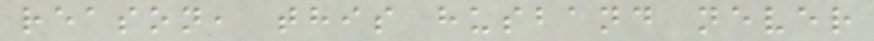reason, this husband never
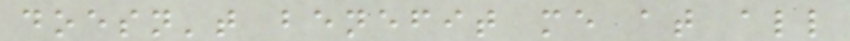doesn't benefit me at all
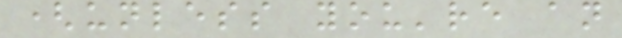(unless you're an
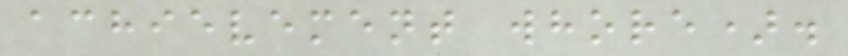achievement whore).
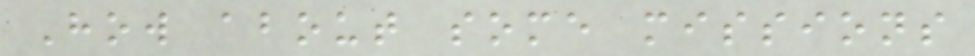How about some missions
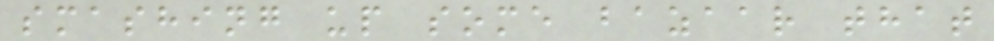smashing up some bazaar that
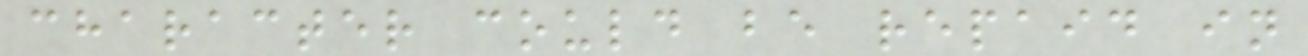character could be repaid in
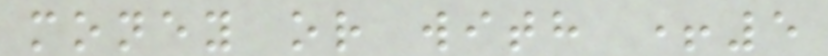money or with +5
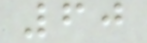60
